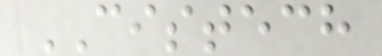CISTECH
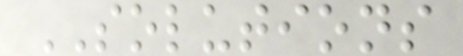SOLUTIONS
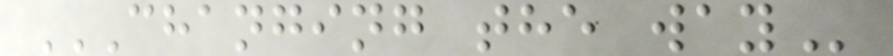CHANGING THE WAY
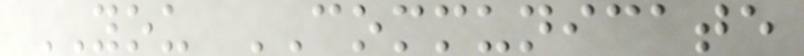YOU COMMUNICATE
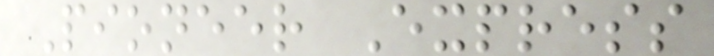Pioneer Express
